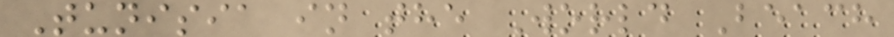Tunisia in the World Beach
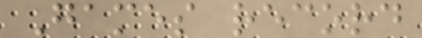Games record
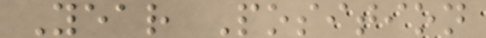Year Position
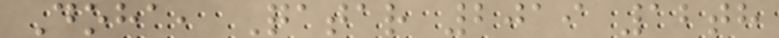Doha, Qatar 2019 12th
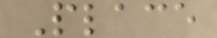Place
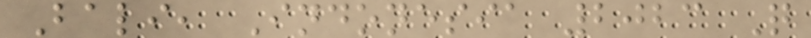Bali, Indonesia 2023 Q
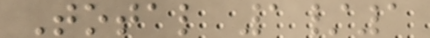Total 1/1
